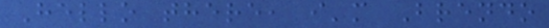Hello there, i'm Brendo
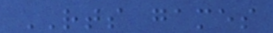RTS games
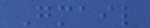Gmail
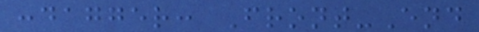:dagger: Front-End
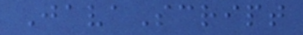JavaScript
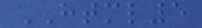HTML5
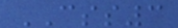CSS3
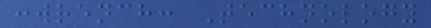:wrench: Technology
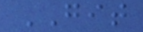GIT
